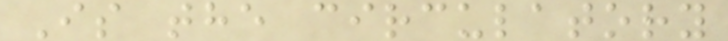Is the circulatory
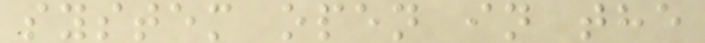system open in the
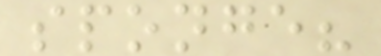sponge?
